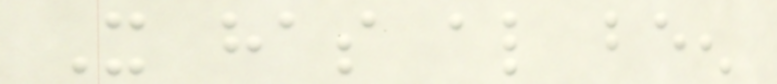It has also been
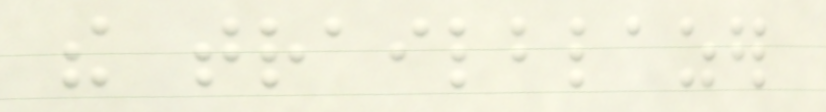the trailblazer
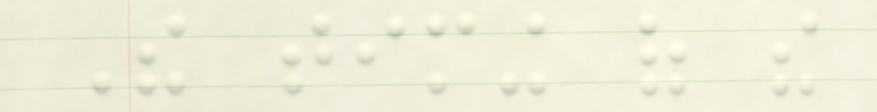The timing of the
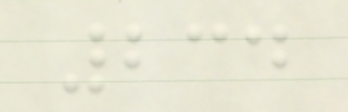234
